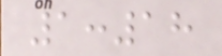1:18
